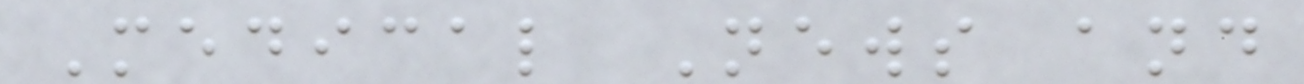Medical News and
